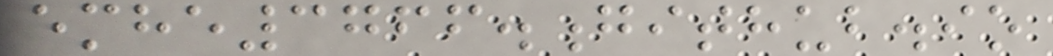emhe3766.github.io
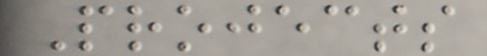Projects
